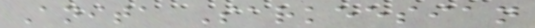Anita Sarkeesian
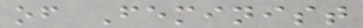of Feminist
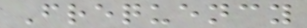Frequency
